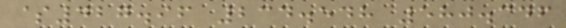$427.96 234.548 580.346
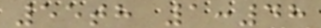55th 1:48
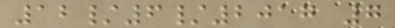12/6/2017 7
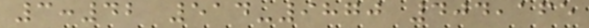3:42 514-9870 404,165
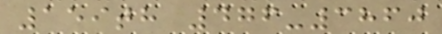159th 476-3860
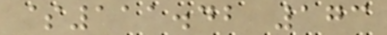$111.42 173
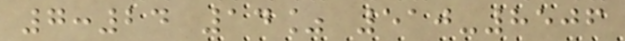7:24 14% 510-8506
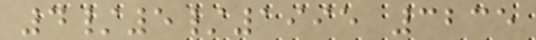4/5/1995 3235
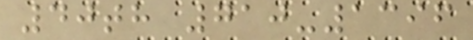40th 710-1396
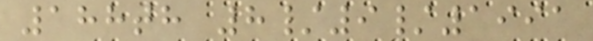188th 8/9/1991
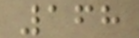168
